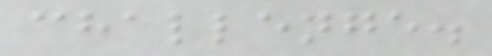challenge.
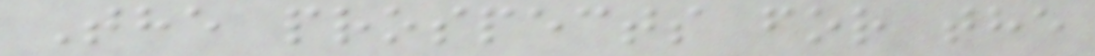The prospects for the
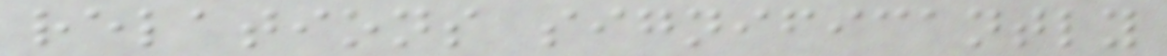relations significantly
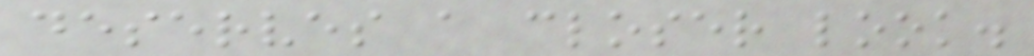deserves a closer look.
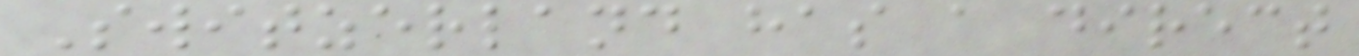Switzerland has a direct
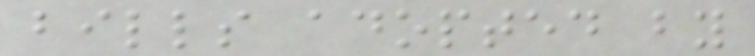bills adopted by
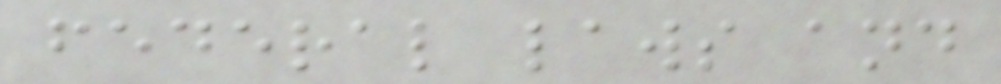federal laws and
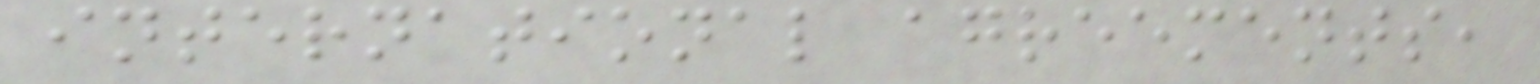international agreements,
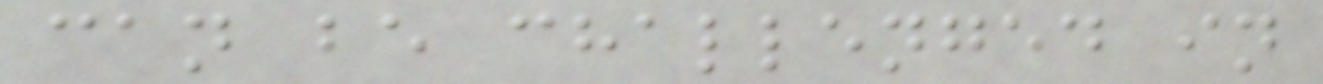can be challenged in
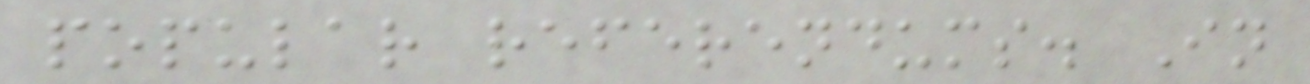popular referendums. In
